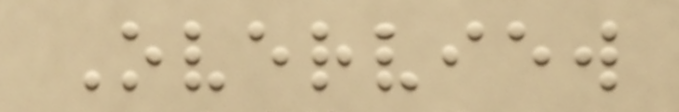Overview
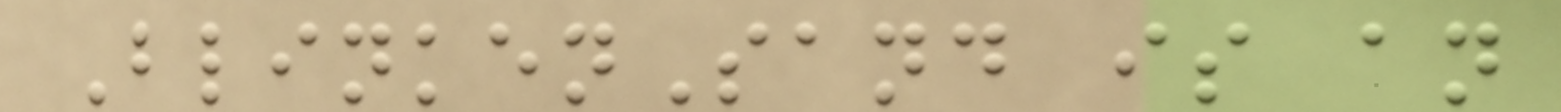BlinkenSand is an
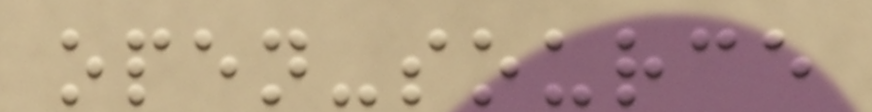open-source
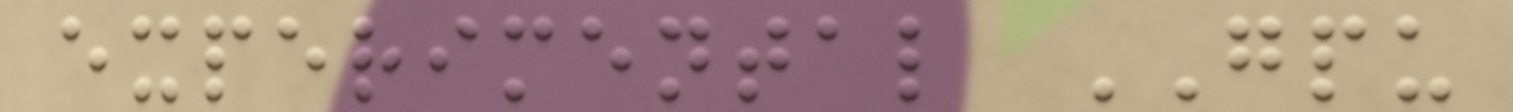experimental GPU
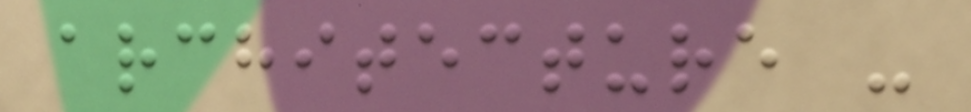architecture -
